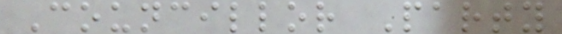Councillor Party
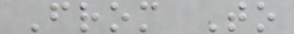From To
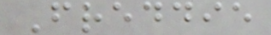Freddie
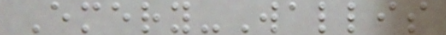Emery-Wallis
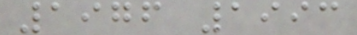1976 1993
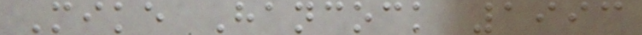Mike Hancock 1993
